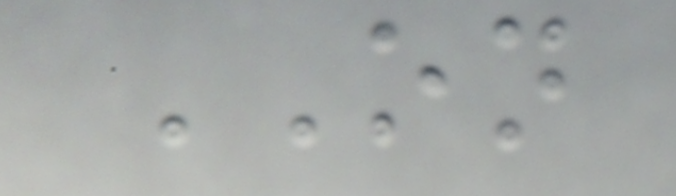ON
